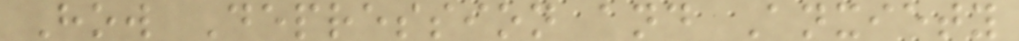How Depression and Anxiety
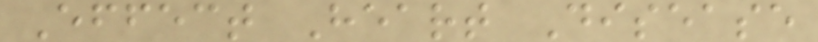Effect Heart Disease
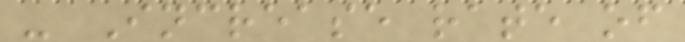- Increase rate of
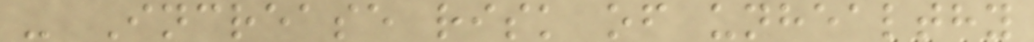- Increase risk of unhealthy
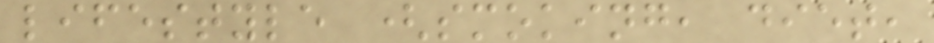lifestyle (smoking, diet,
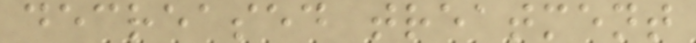decreased treatment
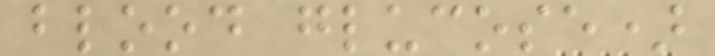blood glucose)
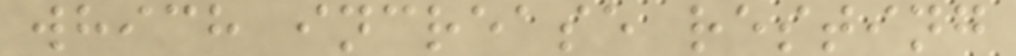which increase resting
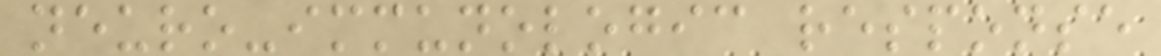neuro-immunologic response
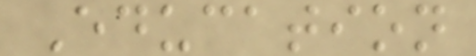Education
